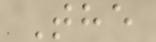The
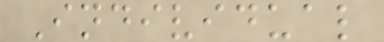Individual
